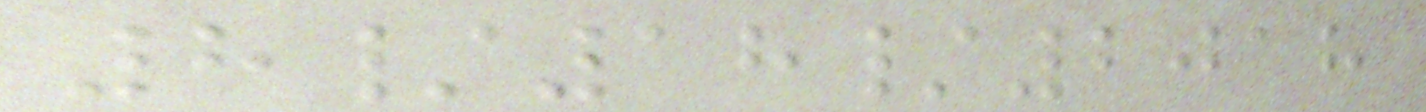8/18/2018
